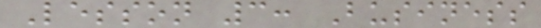Lesson 3: Business
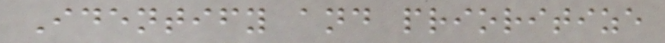Identify and prioritize
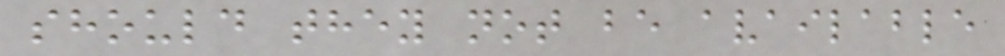should they not be available
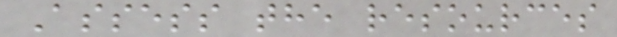Assess the resources
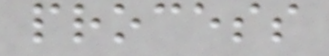process
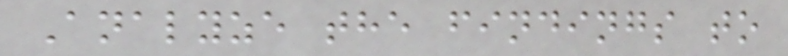Analyze the findings to
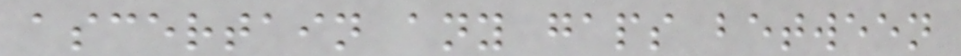ascertain any gaps between
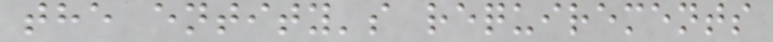the entity's requirements
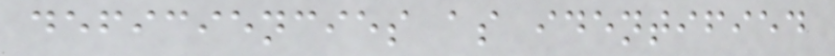deficiencies as identified
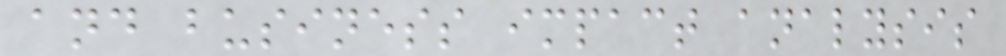and business impact analysis
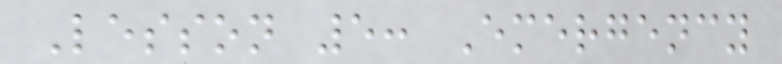Lesson 5: Emergency
